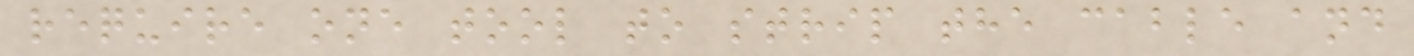require one tool to strip the cable and
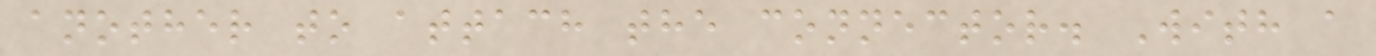another to attach the connector. With a
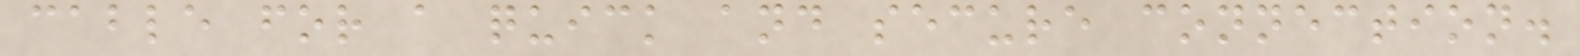cable for a quick and secure connection.
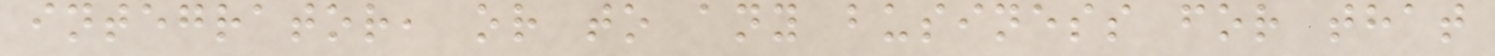integrator, or to any business for that
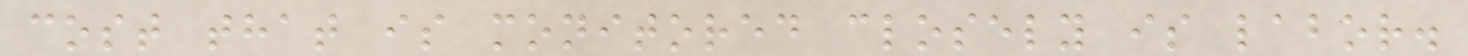cost that is monitored closely is labor.
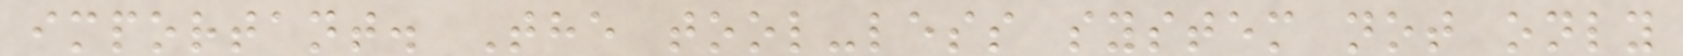important. The tool-less system not only
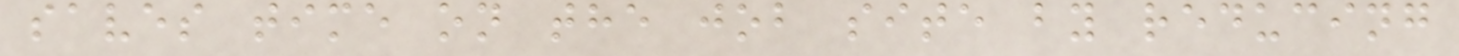saves time on the job site by reducing
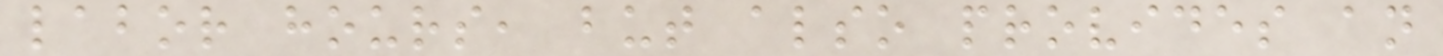labor hours, but also provides an
